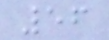56
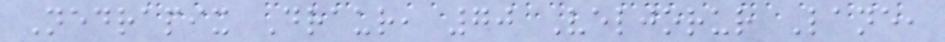Nedrapix Draur, 70 Veljorur Lane,
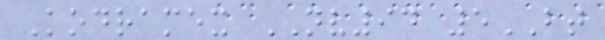Kodramex NV94 5BT
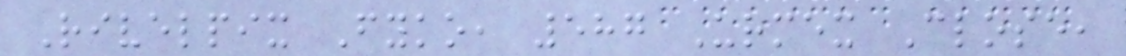Rivelpix Fyko, 587 Urmex Close,
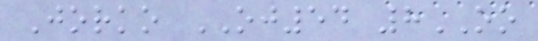Jorko OJ54 8OO
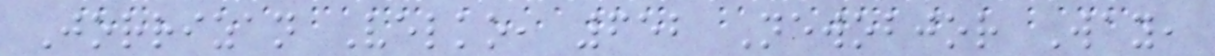Jorrizan Velko, 652 Newobjor Way,
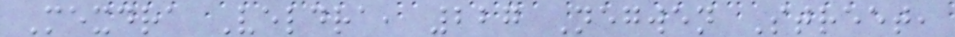Mexdra Veldra, 227 Negwen Street,
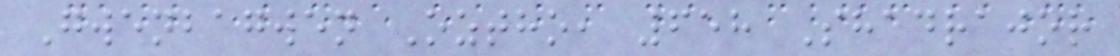Gwenbagwen Oztho, 658 Shadrajor
